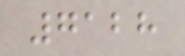7128
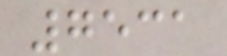7531
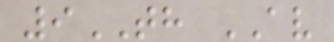9TH AV
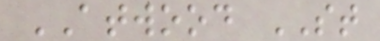ATWOOD ST
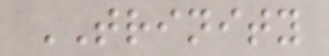TRINITY
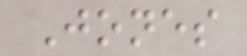Jones
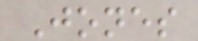Jones
